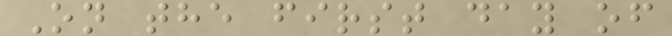On the first day of
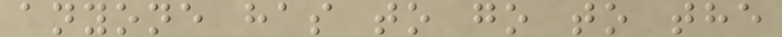anyone has to go to the
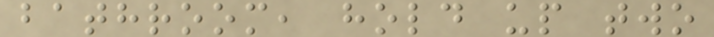bathroom, hold up two
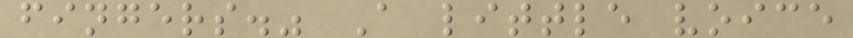fingers." A little voice
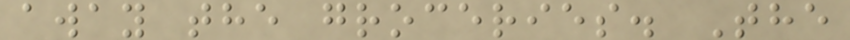away the groceries. The
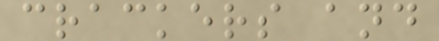crackers and
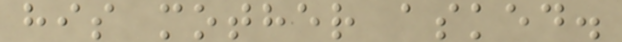his mother asked.
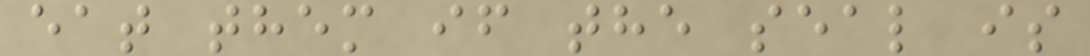eat them if the seal is
